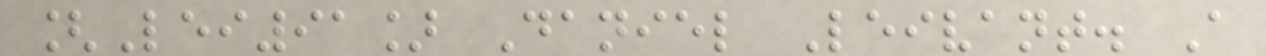[Lei91] Daniel Leivant. A
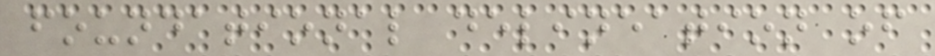foundational delineation of
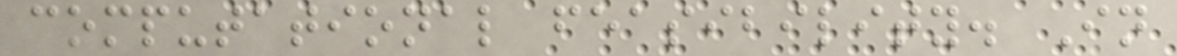computational feasibility. In
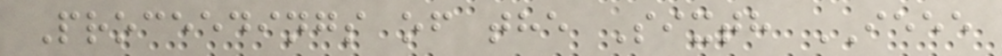Proceedings of the Sixth IEEE
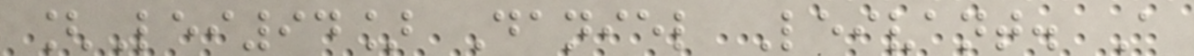[Lei94] Daniel Leivant. A
